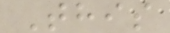This
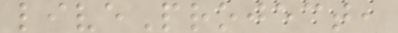liveProject,
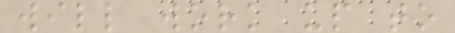will work up to
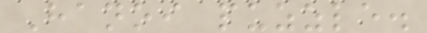Hanoi puzzle.
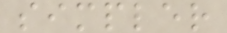simpler
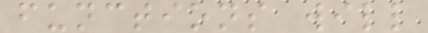functions will
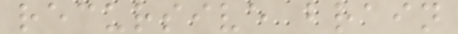recursive brain
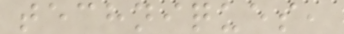techniques,
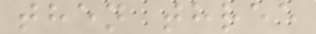then three
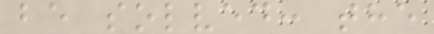be solved: the
